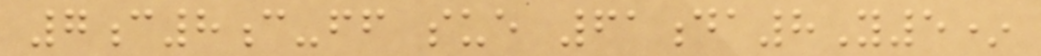7c8c-ff sue 61da8Y5*
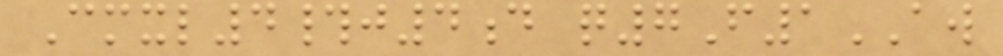Cmxl4#j4d q7F1AW
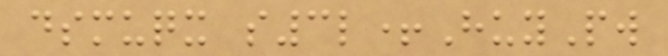dsmuqx s3l+HuyPw
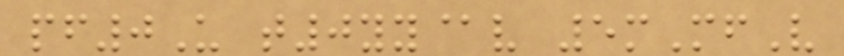pf0U t0yy@v 5mMfV
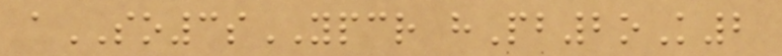aSO3sYPCR hPb2oK2
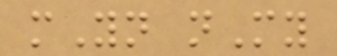mYn nMy
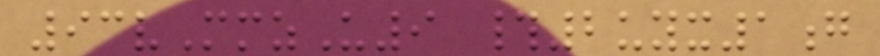93vMmzU9 #2uyx1g
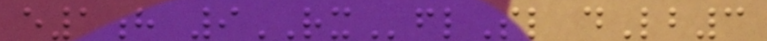e1h 9RXflSl dLb3
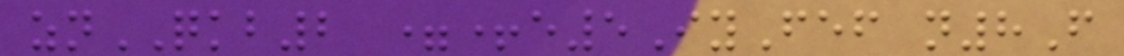znQKB2 =+e5IyFef n8F
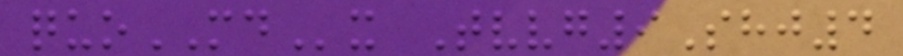quoMDx Tvvg9Shj4
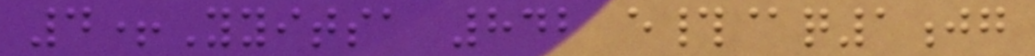4+Yyitsa 842 e#@q1jg
